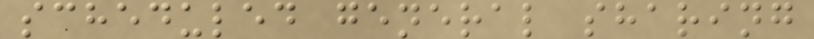scheduled general sharing
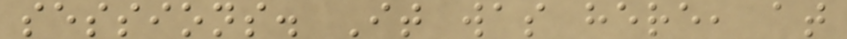sessions. It was here, at
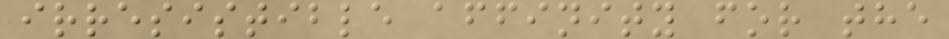irresistible affinity for the
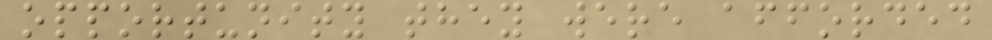opportunity they were afforded
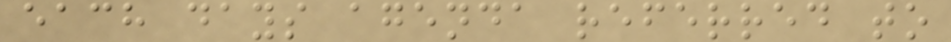each days agenda referred to
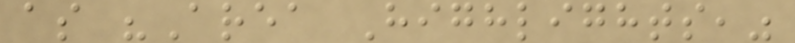as "Area Highlights,"
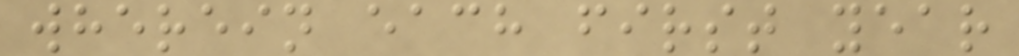wherein each first year
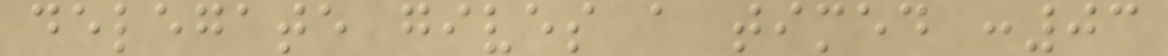delegate gives a timed :03
